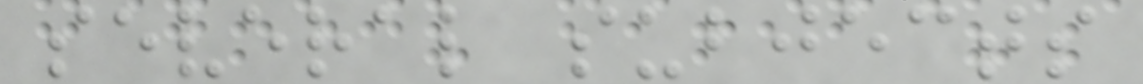several subjects
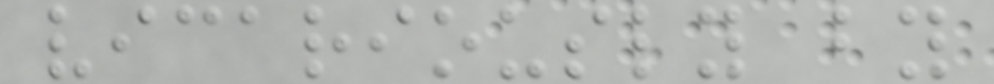vicariously by
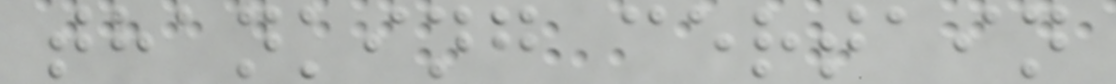thanking certain
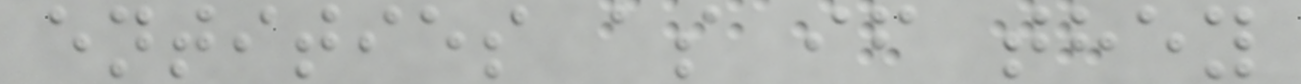entities as if they
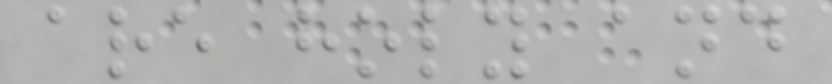are holy and
